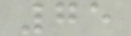75
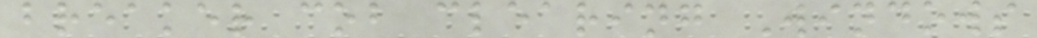breaker cob clearing Windows
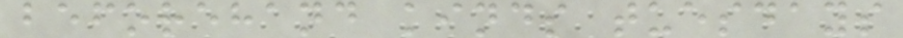beforehand kinds tuesdays
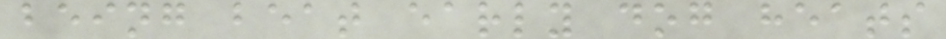being beat early dog heats
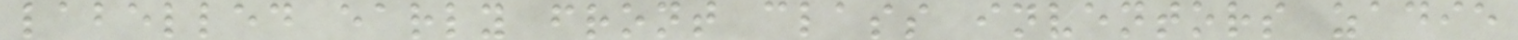labelled early front class inventors zadie
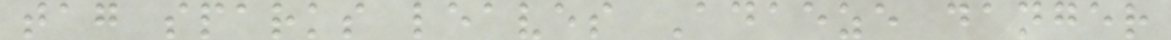tag sparks leaves Adaeze danger
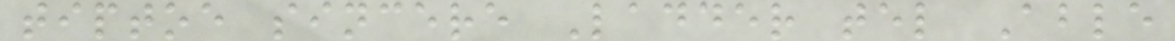tiptoe sincere Ladder tel Able
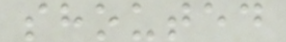shouted
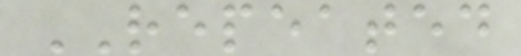REPEATED
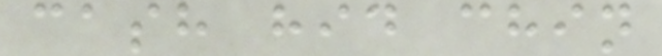cash hid chin
